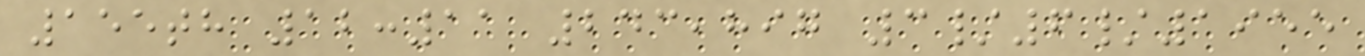155th 12:11 243,897 3/6/1955
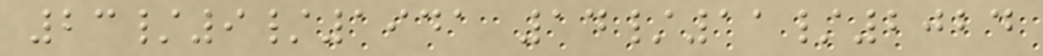23/9/1941 14/11/2024
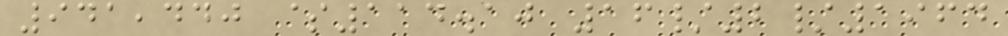941,440 $114.10 16/2/1964
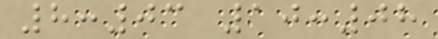8:03 10:08
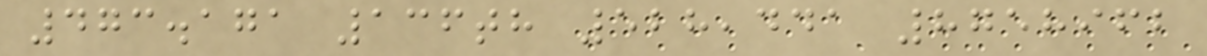473.171 136th 528,441 8758962
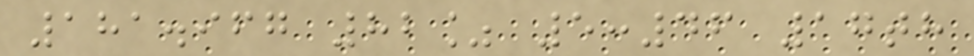181.967 82% 5:46 17th
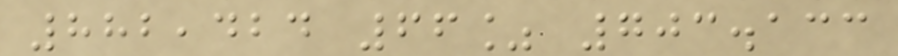882,424 66% 703.133
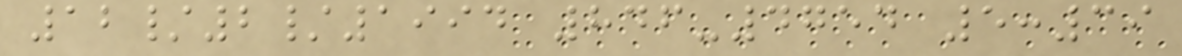12/2/1994 846-4754 5:39
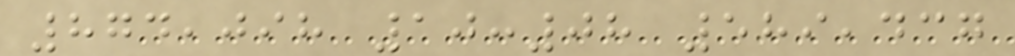874,098 10:08 589,437
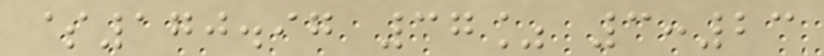$170.97 37% 3:23
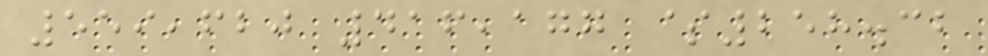559,620 416,177 $258.32
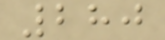280
